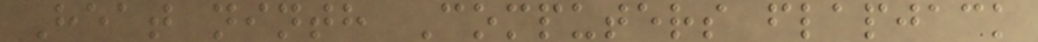Heat ninth Computers flapjack
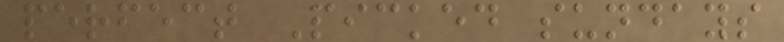perfect Picked sundays
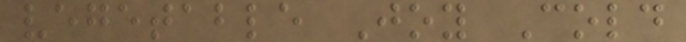vegetable Joy Cold
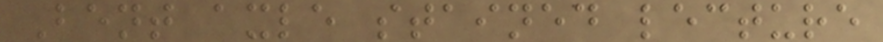Bent axle stained lecture
